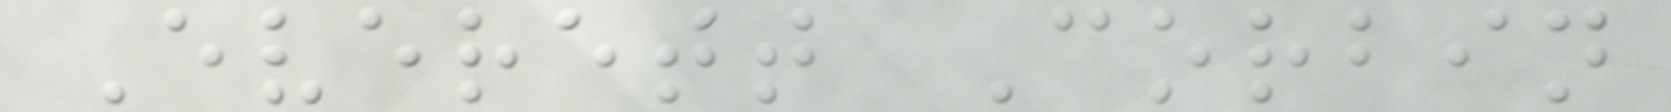Everett Corbin
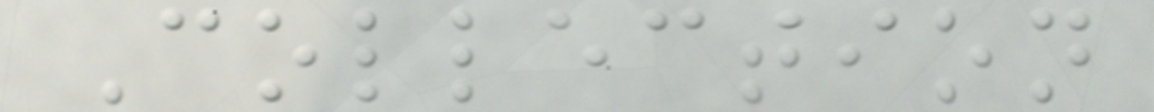Collection
